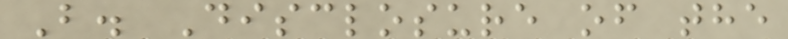B. Disclosure of the
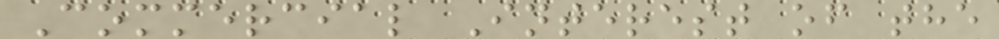Commercial Interest of the
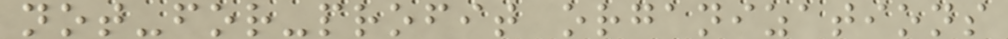not-for-profit organizations
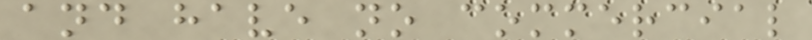and have no commercial
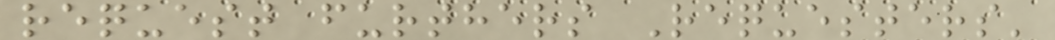request furthers Requesters'
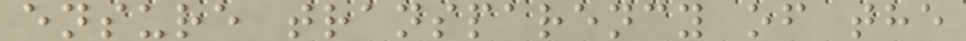ensure transparency of the
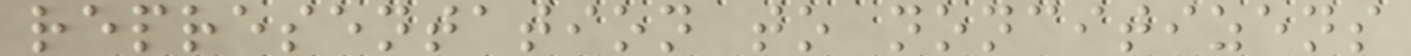representation to noncitizens
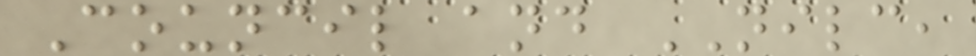Council and NILC,
